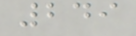249
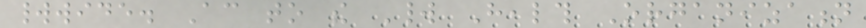worldwide. According to the World Health Organization
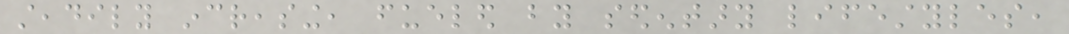steadily increasing, fueled by sedentary lifestyles,
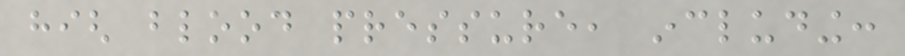high blood pressure, including:
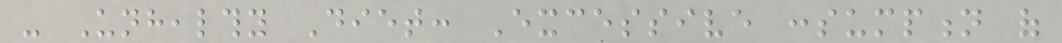- Unhealthy Diet: Excessive consumption of
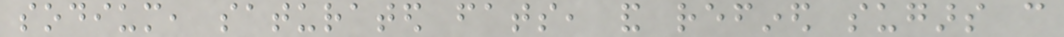sodium, saturated fats, and refined sugars can
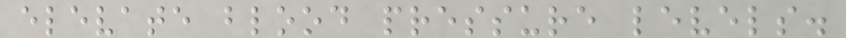elevate blood pressure levels.
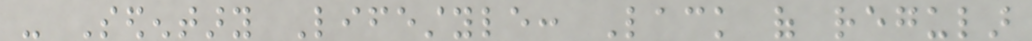- Sedentary Lifestyle: Lack of regular
